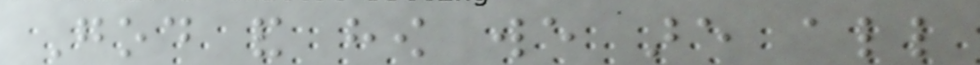God and how we are all
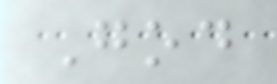God
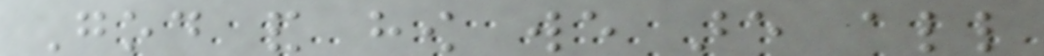God and how we are all
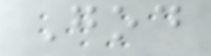God
